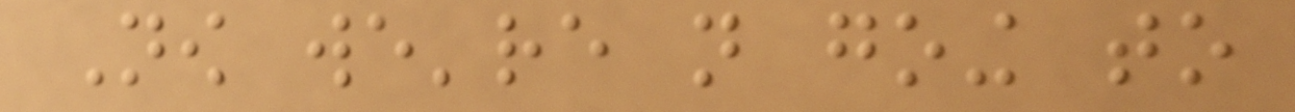Now we're not going to
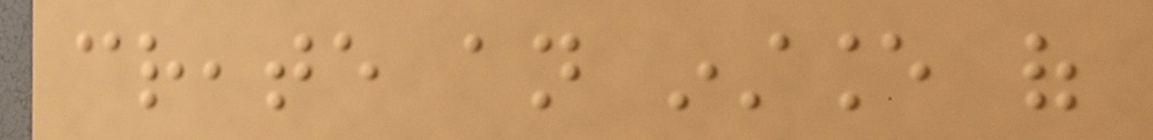create an instance of
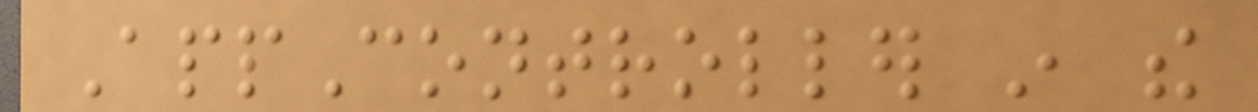AppController in the
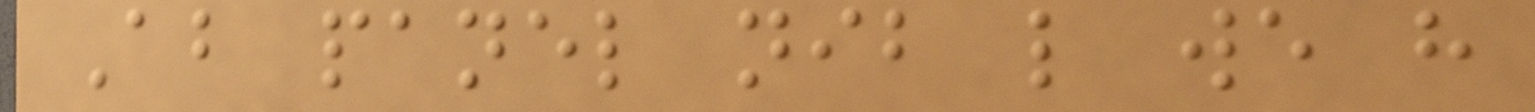About panel nib like we have
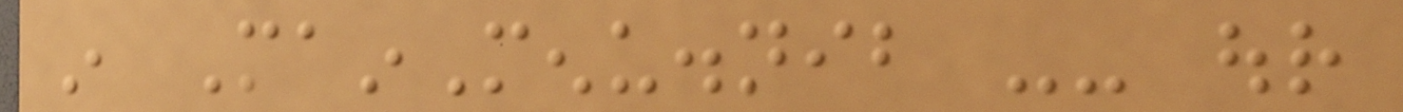in MainMenu.nib -- our
